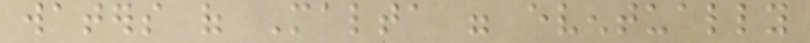waters of Malta were eventually
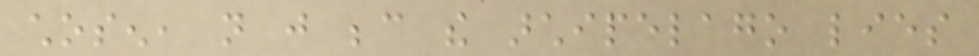chosen, not just because the archipelago lies
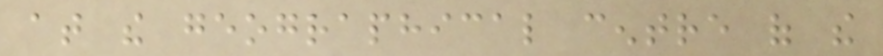at the geographical centre of the
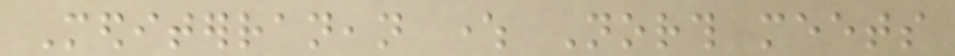Mediterranean where North meets
